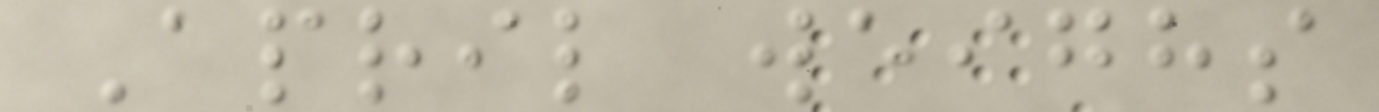April weighs
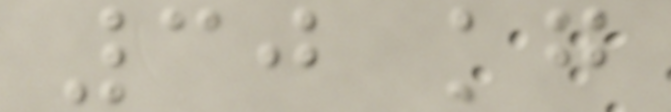30 kg
